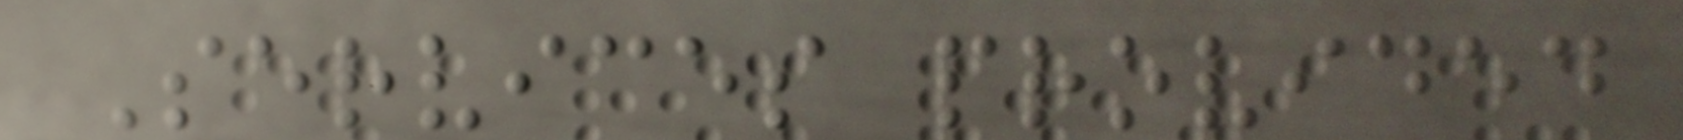Services provided
